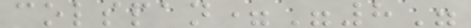colspan="8"
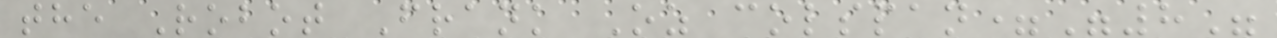the Robot Frank Oz colspan="8"
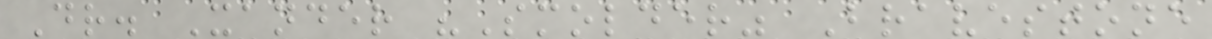Dr. Xander "Smolder" Bravestone
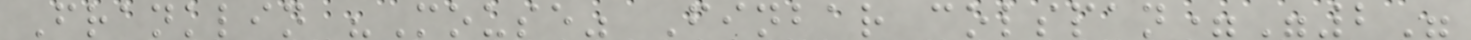Franklin "Mouse" Finbar colspan="2"
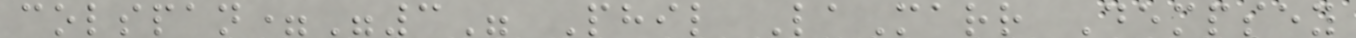colspan="3" Phil LaMarr Dempsey
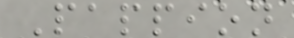Pappion
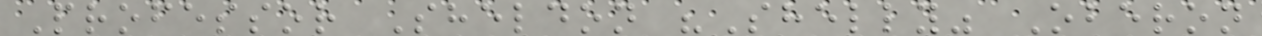Professor Sheldon "Shelly" Oberon
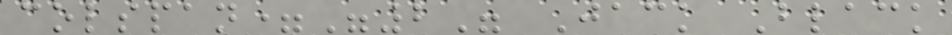colspan="2" Jack Black
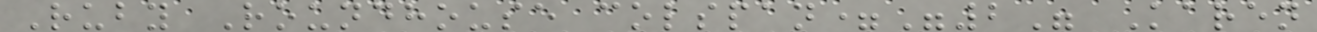Ruby Roundhouse colspan="2" Karen
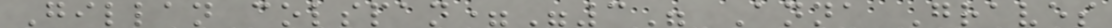Gillan colspan="3" Anna Graves
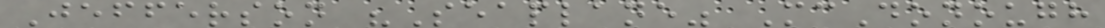Jefferson "Seaplane" McDonough
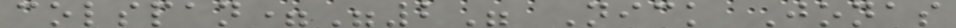colspan="2" Nick Jonas
